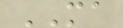MA
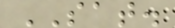SAT.
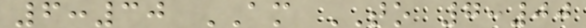6:30 AM TO 7:00
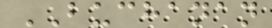BUCHANAN
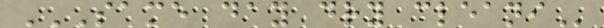SAME DAY DRY CLEANI
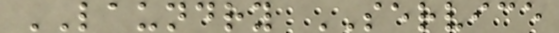LAUNDRY SERVICE
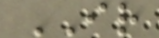IR
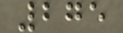275
